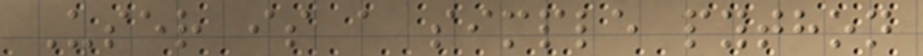User is a simple python
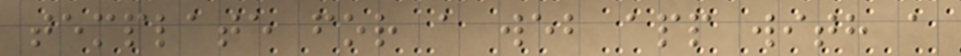template for a web app with a
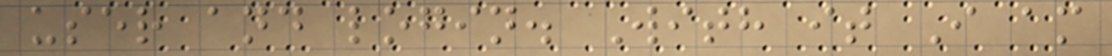user and login. With it I am
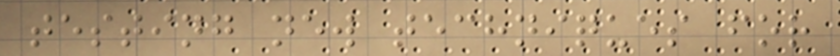testing new techniques for
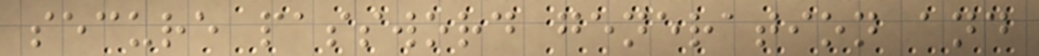secure password generation and
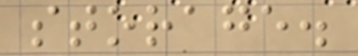storage.
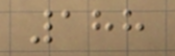188
